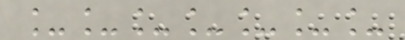_______
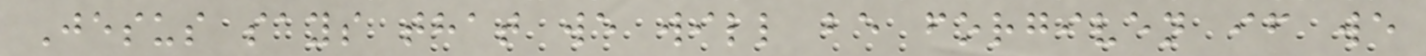Jesus says that we will be forgiven if we
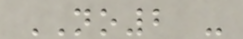NO2 -
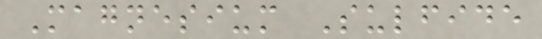Magnesium Sulfide
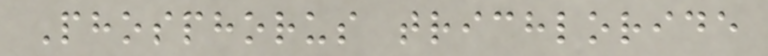Phosphorus trichloride
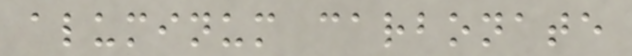aluminum carbonate
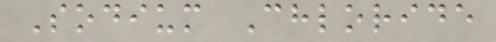Sodium Chloride
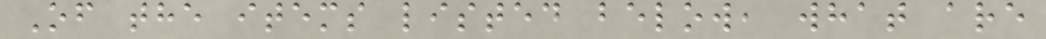Of the items listed below, what are
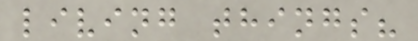living things?
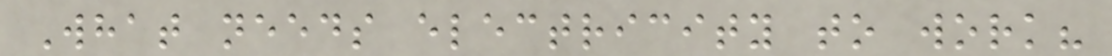What needs electricity to work?
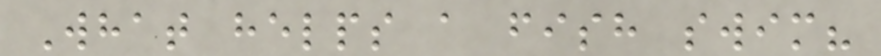What helps a fish swim?
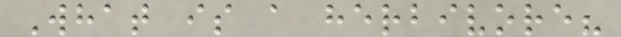What is a herbivore?
